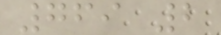769 2
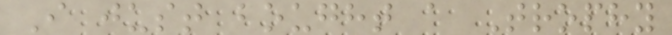I just bought a Trophy
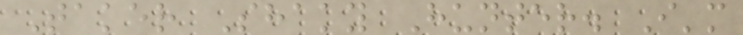Taker Shaky Hunter. I'm
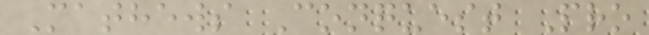Mathews Conquest Pro
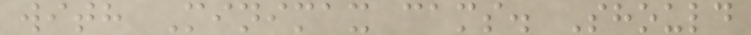with Minimax cams. Should
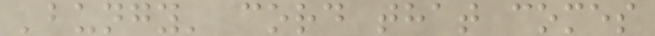'bungy' cord that comes
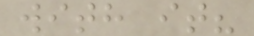with it?
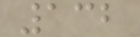132
